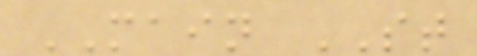MAIN ST
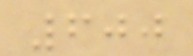600
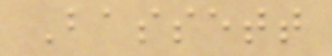Bassett
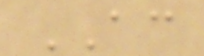AC
